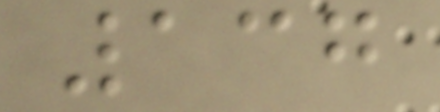137
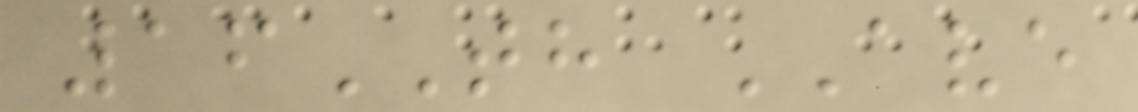16TH AVE
